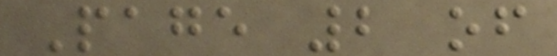Page 2 of
